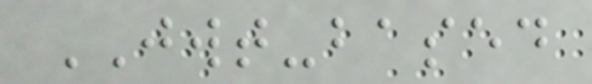JWT-based
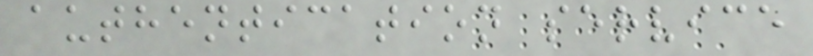authentication service
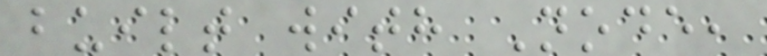built with Node,
